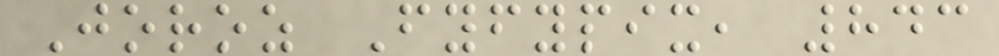Joroz Fyfypix, 843
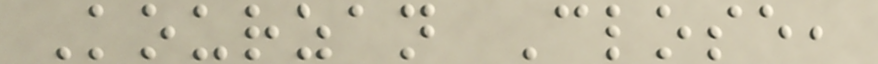Kourzan Close,
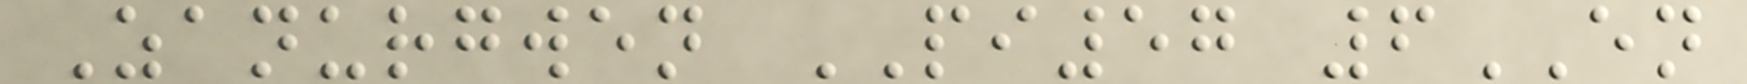Zanurgwen PI57 6EN
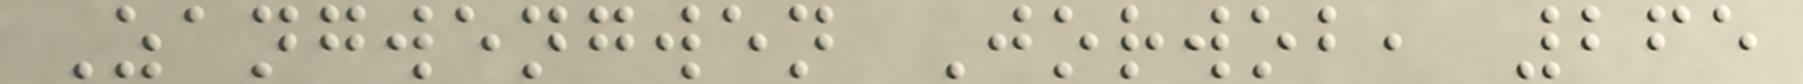Zangwengwen Jorwob, 265
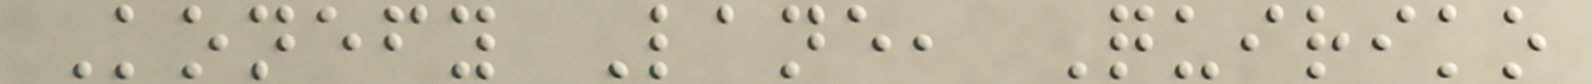Konefy Lane, Quiriko
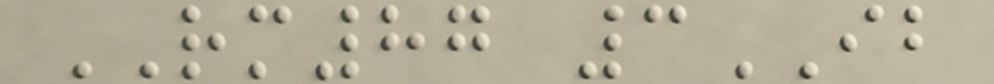RM87 3IB
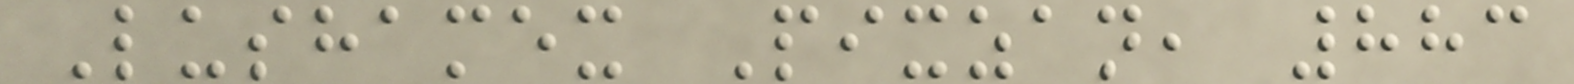Lushamex Pixzan, 883
